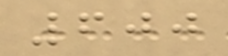600
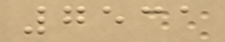7531
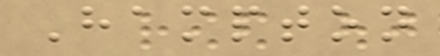Hampton
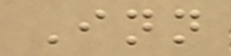Inn
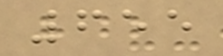655
